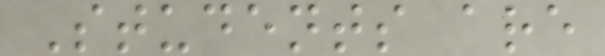Students are
